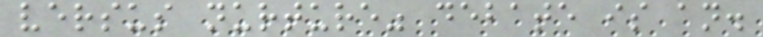versus nurture" debate is an.
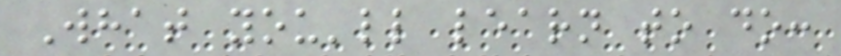What you'll learn to do:
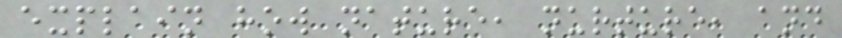explain how nature, nurture, and
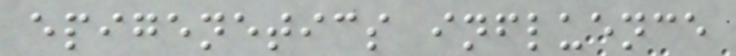epigenetics influence
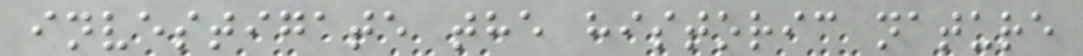investigate the historic nature
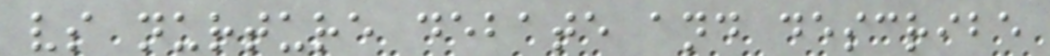vs nurture debate and describe
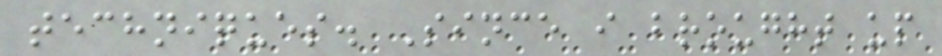techniques. Since i brought up
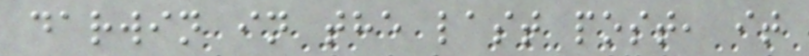darwin in the last post, it
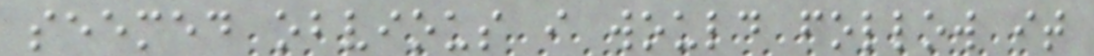seemed obvious i would follow it
